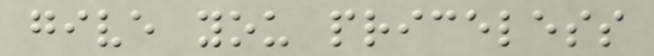give you priceless
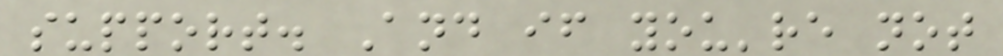support. And if you're not
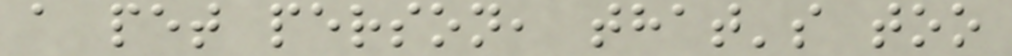a pet person, that's too
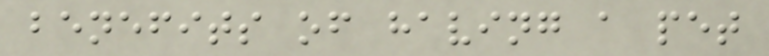benefits of having a pet
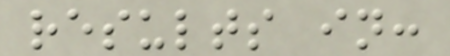results in:
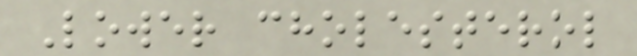Lower cholesterol
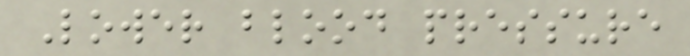Lower blood pressure
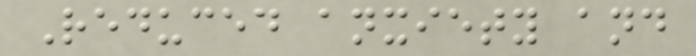Reduced anxiety and
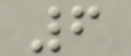6
